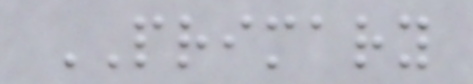PRIMARY
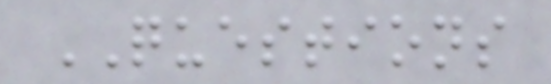QUESTIONS
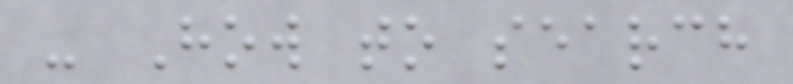- How to search
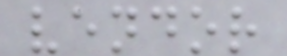vendor
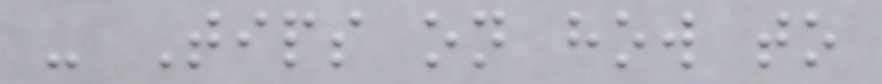- Tips on how to
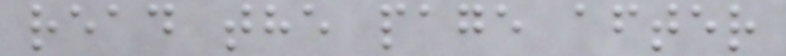read the page after
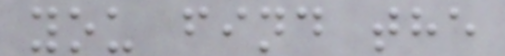you find the
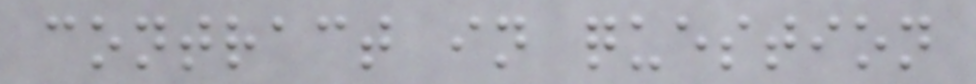contract in question
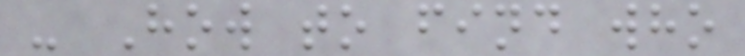- How to find who
